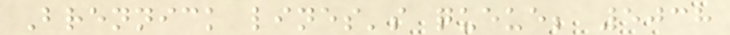Brennick lines's queue; 5038
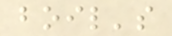boil's
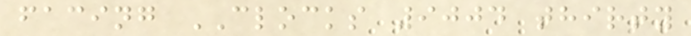facing CLOCKS 9004 thirty
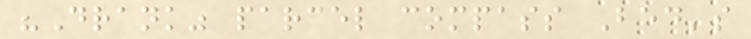"Drank" parcel compass Bed's
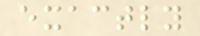exactly
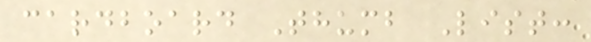cardboard Thumb List:
